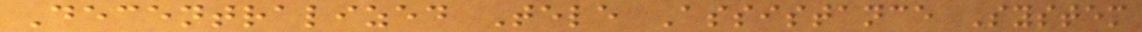Decentralized Tele Assistance System
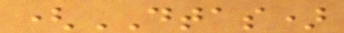(DTAS)
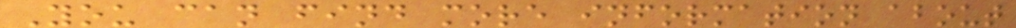You can find more information about
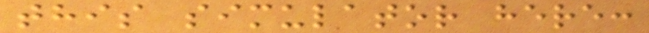this simulator here:
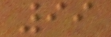99
